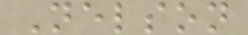Nelson
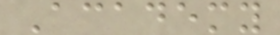Academy
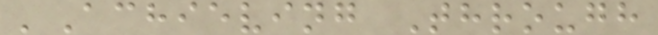'Achieving Through
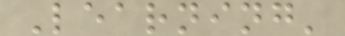Learning'
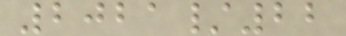2021/22
